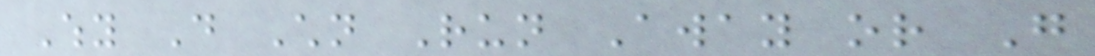Why Do Children Run Away or Go
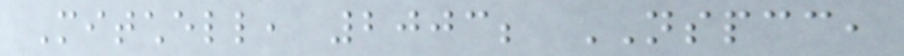Mitchell, 2003; NSPCC,
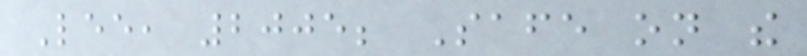Lee, 2005; Safe on the
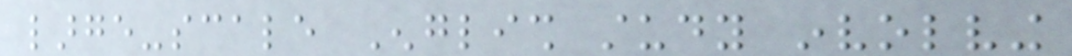large-scale English study involving
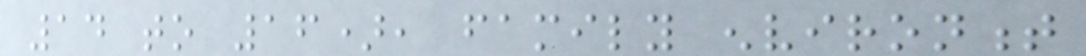14 to 16), family environment
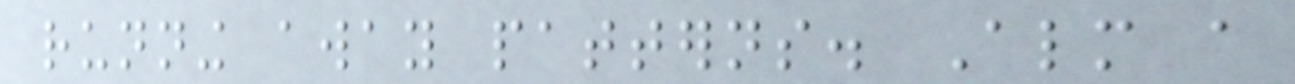running away patterns. Almost a
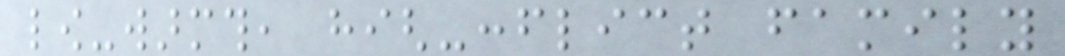low-warmth, high-conflict family
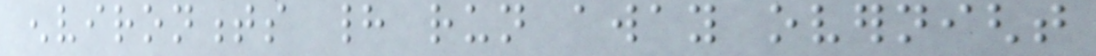environments had run away overnight
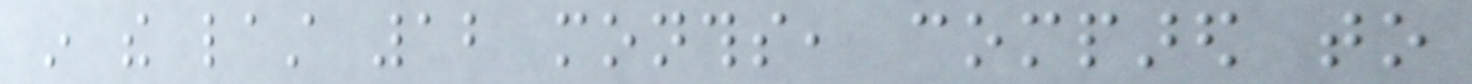in the last 12 months, compared to
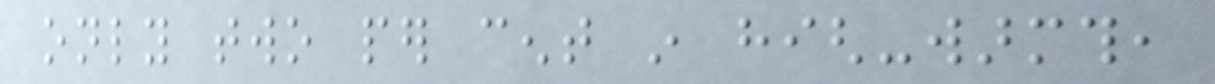only two per cent in high-warmth,
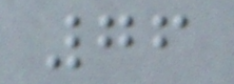76
